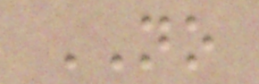NO
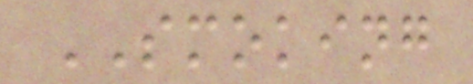SMOKING
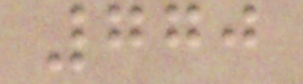770
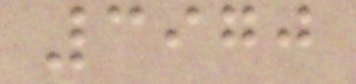3970
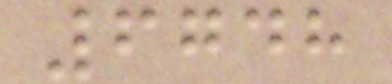6748
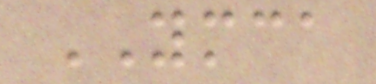YMCA
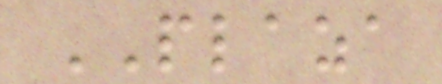PLAZA
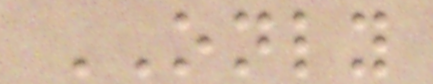ONLY
